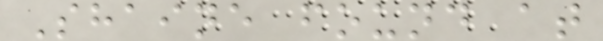Shaine found at
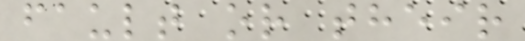fault or their
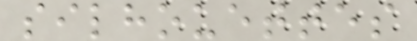silhouettes
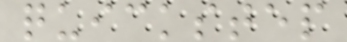quickstep
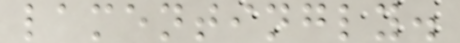lamentingly.
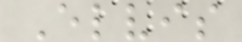Elvis
